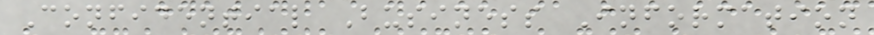Confidential Business Information
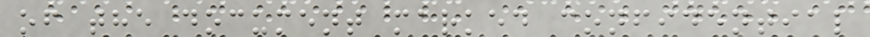of the document marked confidential
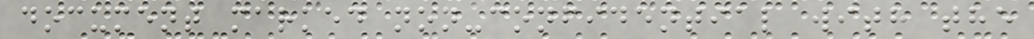document marked non-confidential with the
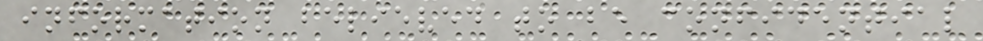information believed to be confidential
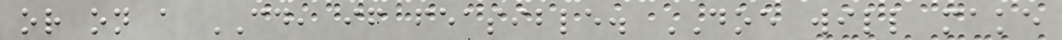or on a CD, if feasible. DOE will make
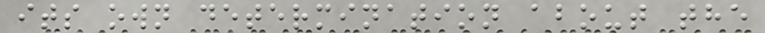its own determination about the
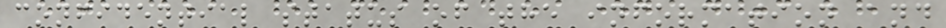confidential status of the information and
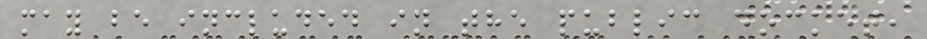may be included in the public docket,
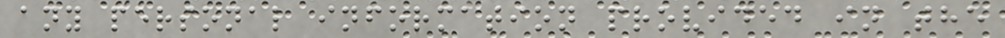any personal information provided in the
